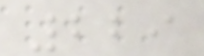229
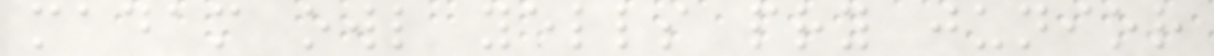madam owl yells pry junior
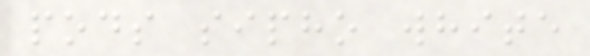pods sipho white
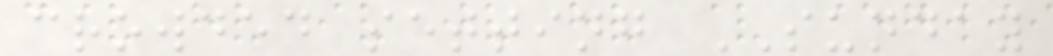crowded setting SUNDAY
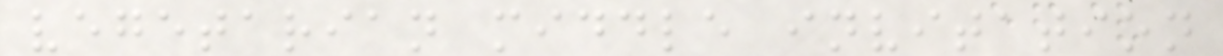vegetarian middle invitation
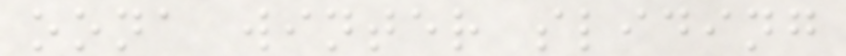oona winter sliding
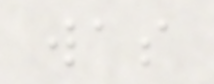was
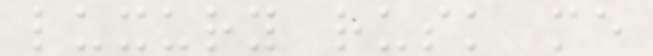luxury rusk me
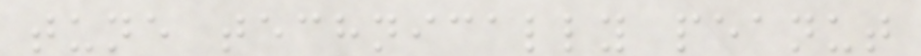tune technically peanut
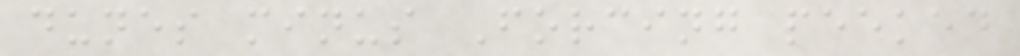dunes minus Forcing peeked
